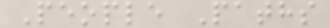People Paths
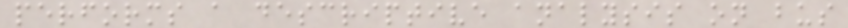performs a descriptive analysis on bus
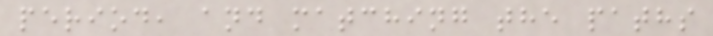period, and matching the paths
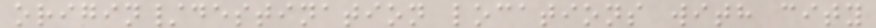origin/destination locations with city
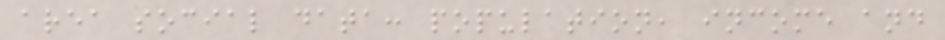area social data: population, income and
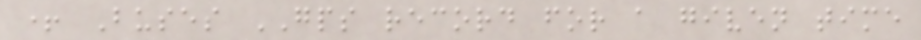+ Buses GPS record for a given time
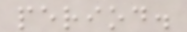period.
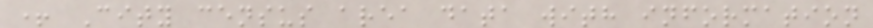+ City census area data with information
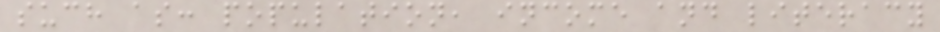such as: population, income and literacy
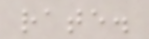rate.
